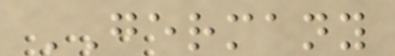GERMANY
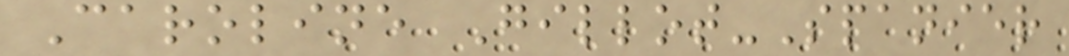Caroline Gillot-Spanier
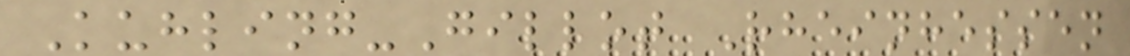Kuhling-Gillot Rheinhessen
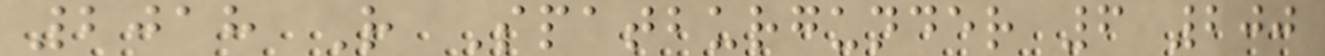2018 R Spatburgunder 6 200
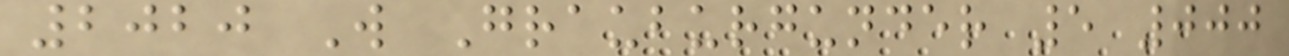2020 W Grauburgunder 5 000
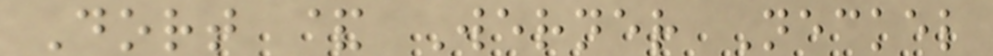Dort & Werner Neckel
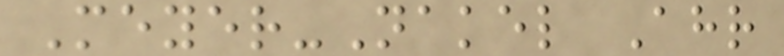Meyer-Nakel Ahr
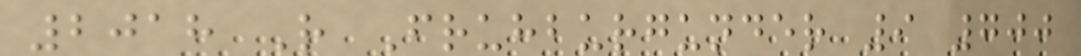2018 R Fruhburgunder 9 700
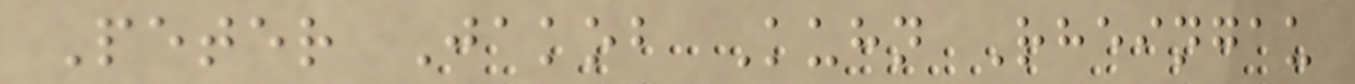Peter Jakob Kuhn Rheingau
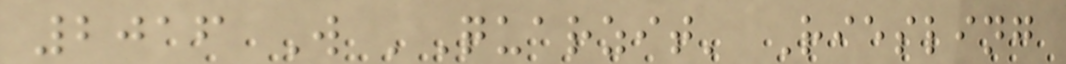2016 W 'Quarzit' Riesling
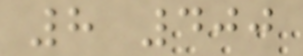8 400
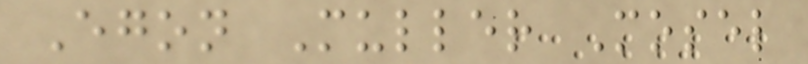Egon Muller Mosel
